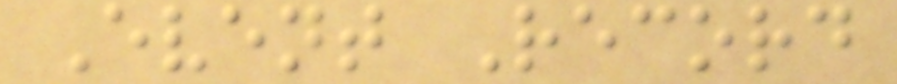Event Record
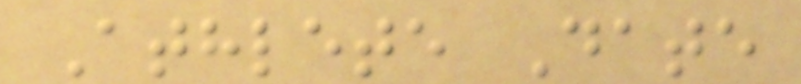Athlete Date
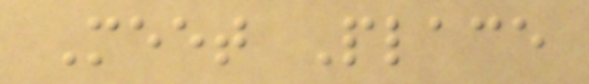Meet Place
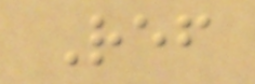Ref
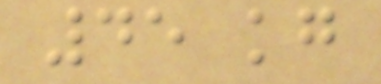45 kg
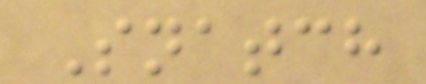Snatch
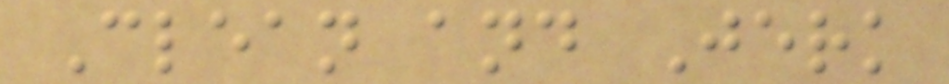Clean and Jerk
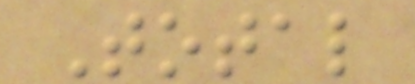Total
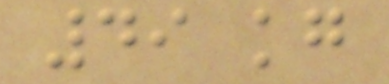49 kg
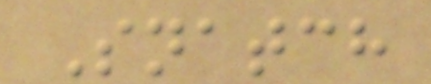Snatch
